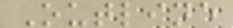Outline
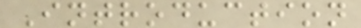Introduction
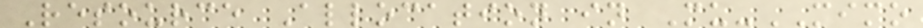Resource Allocation in Mu-MIMO
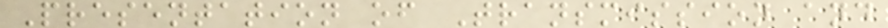Presentation of Transmission and
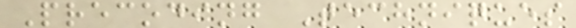Precoding Techniques
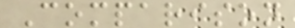Comparison
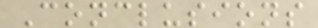Conclusions
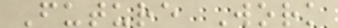Future Work
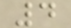4
